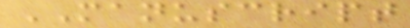MANUSCRIPT
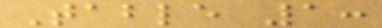Table 1:
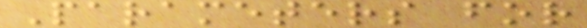Parameters for
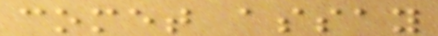comet assay
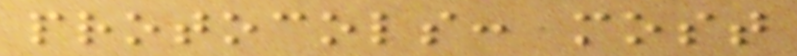protocols: most
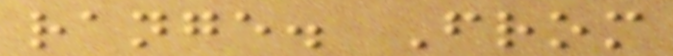range. From
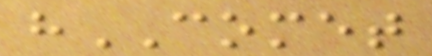hCOMET
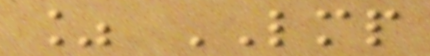% LMP
